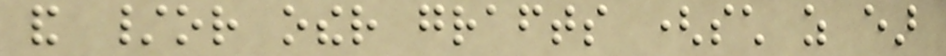and /or other grafts (such as ear
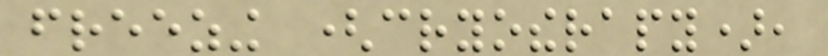freezing (cryotherapy),
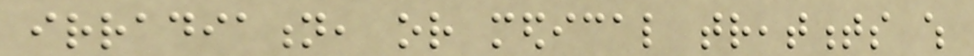irradiation, or medical treatments which
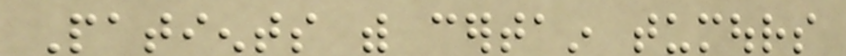Patients with certain tumours
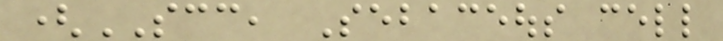(SCC, Sebaceous cell
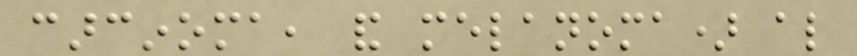carcinoma, and melanoma) also
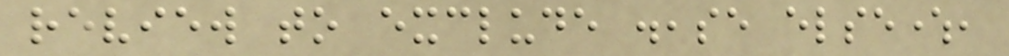review to exclude disease elsewhere,
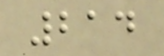214
